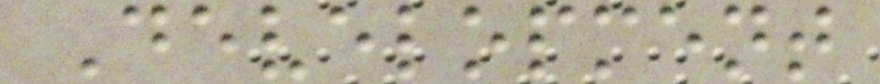Development
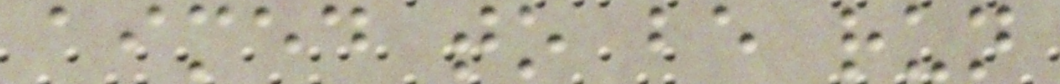aimed to be run
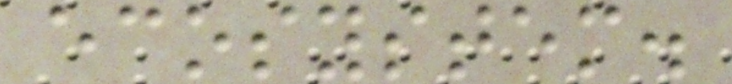ecosystem.
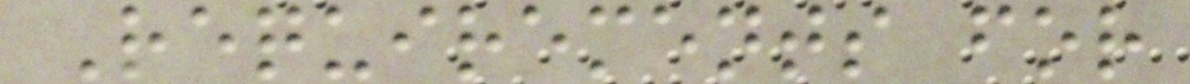Requirements for
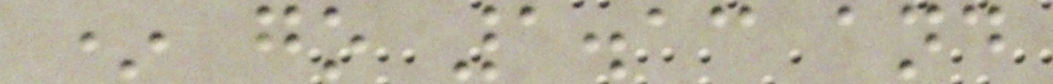* go 1.13 and
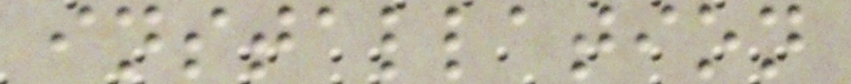installation
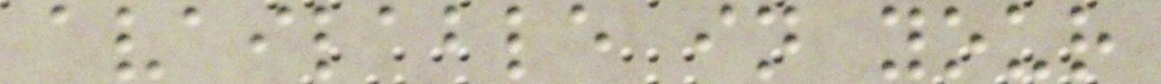available in your
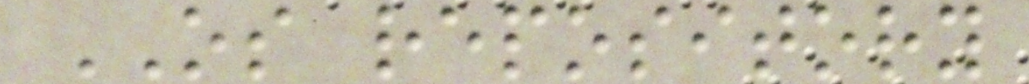OS repository
